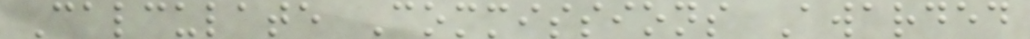Calculate Commissions Awarded
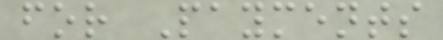for Payments
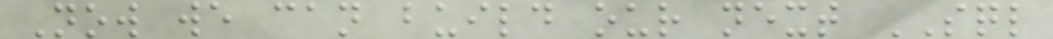Now we can build our next SQL
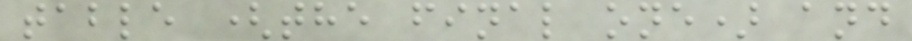table (the final one) and
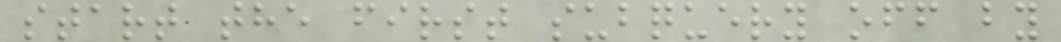start the first subquery off by
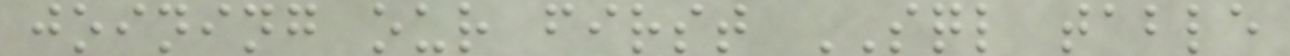joining our first SQL table
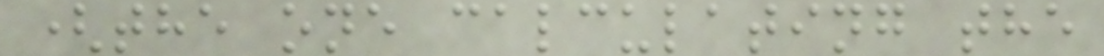(the one calculating the
